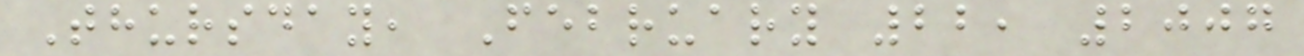Thursday, February 22, 2007
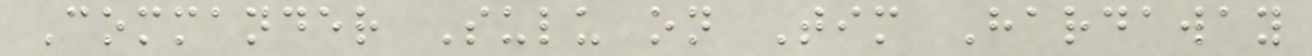Commander Sulu on Tim Hardaway
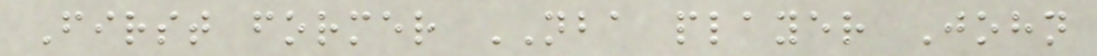First former NBA player John
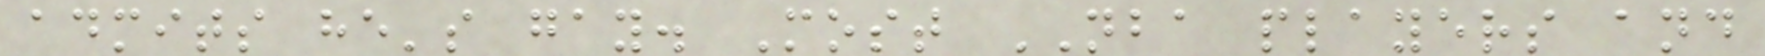admits he's gay. Most NBA players and
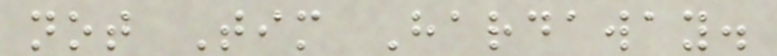not Tim Hardaway.
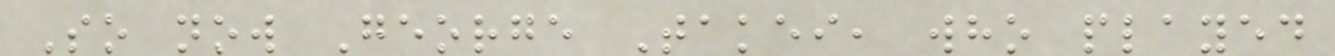So now George Takei, who played
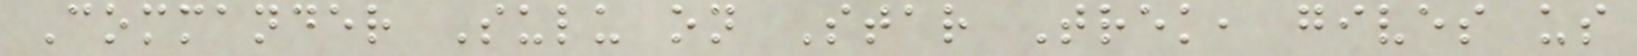Commander Sulu on Star Trek, gives us
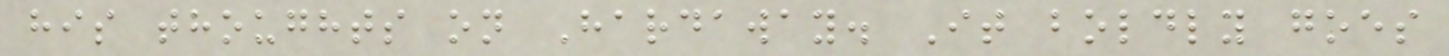his thoughts on Hardaway. It boldly goes
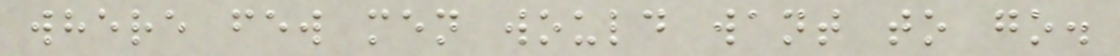where few men would want to go.
